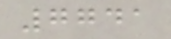7741
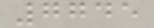7745
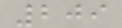209
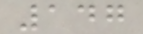147
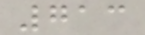713
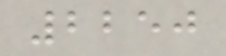2250
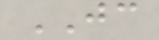JC
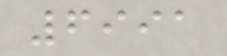6991
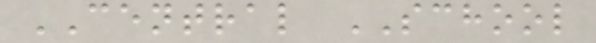CENTRAL SCHOOL
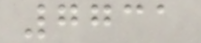7731
